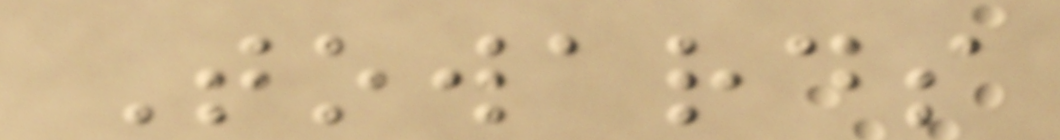Towards
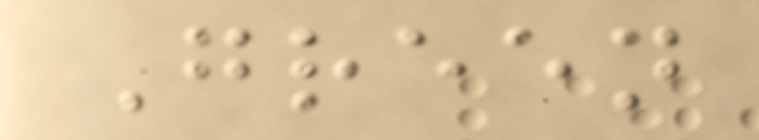Green
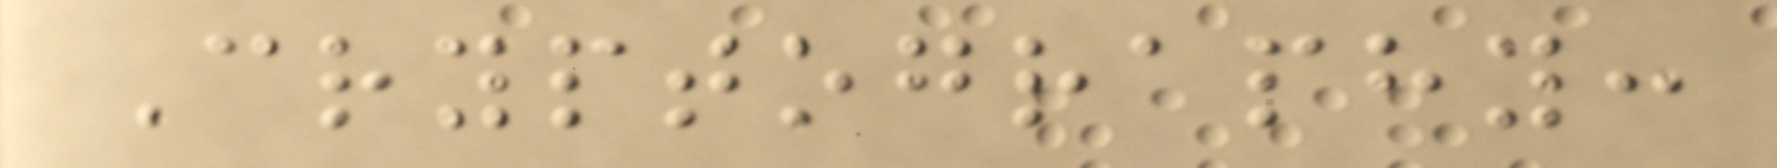Cryptography:
